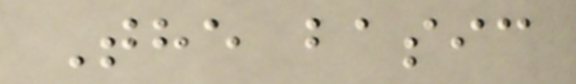The basic
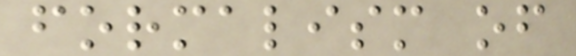formalism of
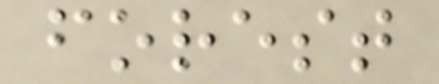forest
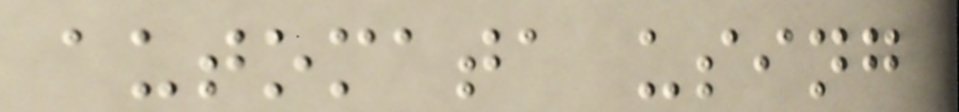automata using
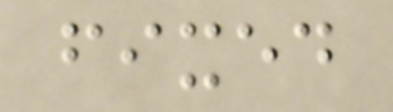fixed
